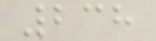238
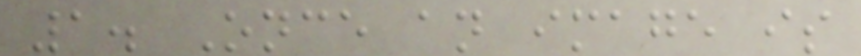1. Once an image is
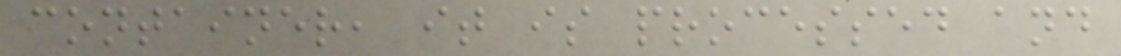container, it is processed and
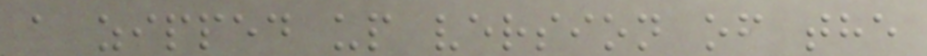a zipped up version of the
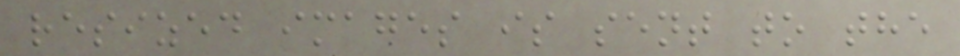resized images is sent to the
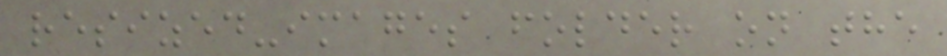resized-images folder on the
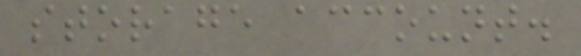storage account.
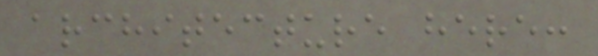architecture here:
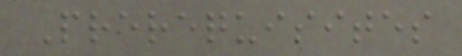Prerequisites
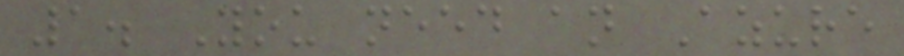1. You need an Azure
